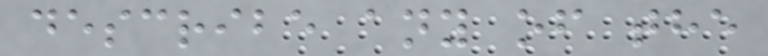describe any of the
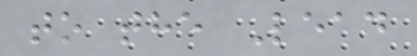to the Lead
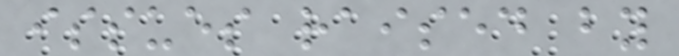issues raised by
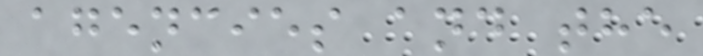agencies and the
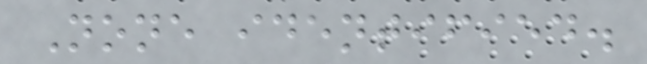None identified.
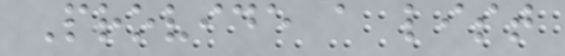Provide a list
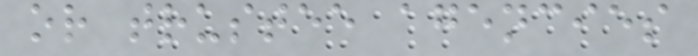or trustee agencies
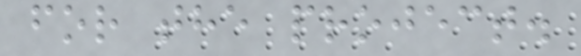for the project.
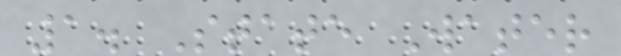1. State Water
